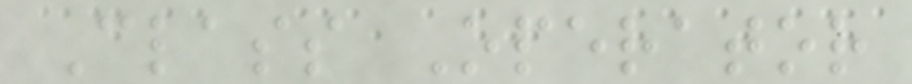Class Operator
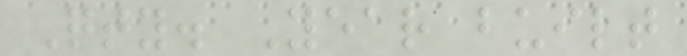Qty. Year built
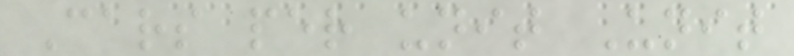Cars per unit Unit
